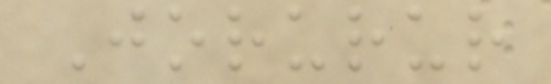Jorurur
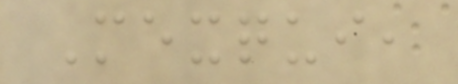Mexqui,
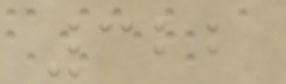322
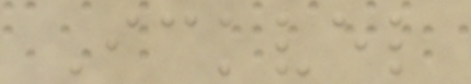Ickvel
